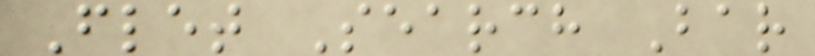Flet Search Bar
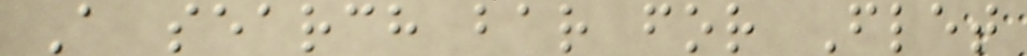A search bar for Flet
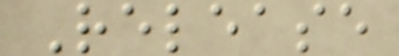Release
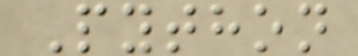Python
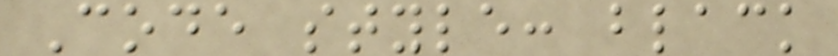Code style: black
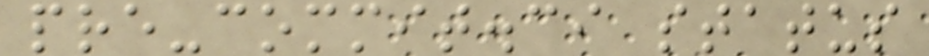pre-commit.ci status
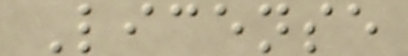License
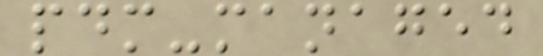pdm-managed
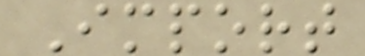Import
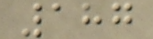187
